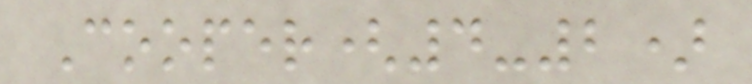Cooper(4-2)
